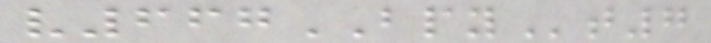v667BPYt7
